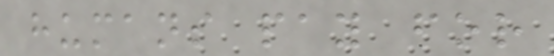humans pay for
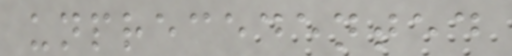unprecedented
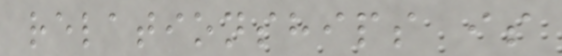relationships is
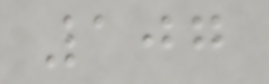107
